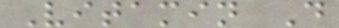Vitamin D
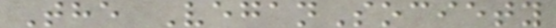The VeganSociety
